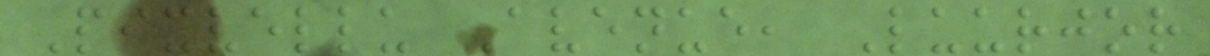Pixvellu Avenue, Luurjor
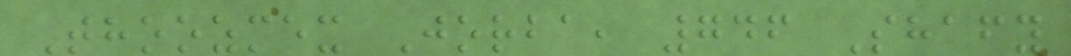Thoozmex Jorba, 746 Shafy
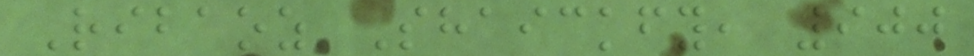Ribaoz Shaickfy, 900
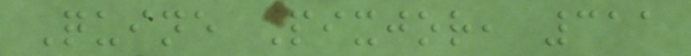Quine Pixjor, 311
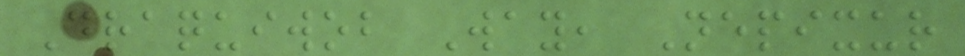Draquiwob Way, Nepixur
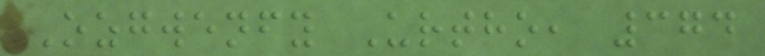Ozgwenfy Urtho, 374
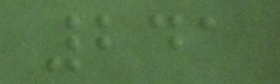241
